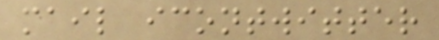mail icontwitter
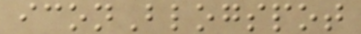iconBlogspot
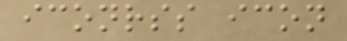iconrss icon
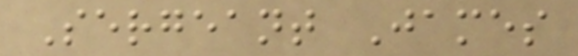Sergeant James
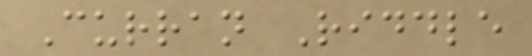Curran Riddle
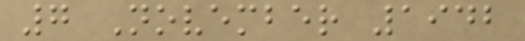7 November 1942
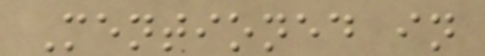Mentioned in
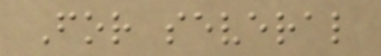For several
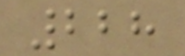228
